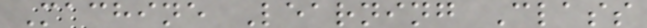Machine Learning Class
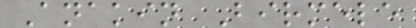Anakin Birmele
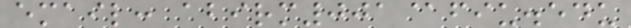email: abirm001@fiu.edu
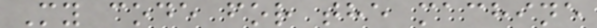My code for the machine
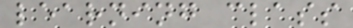learning class
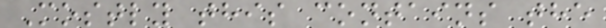Mostly this contains the
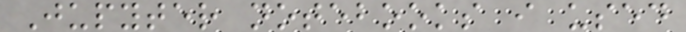Jupyter notebooks i used
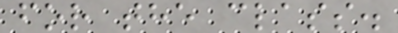for the class.
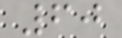60
